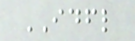IDFL
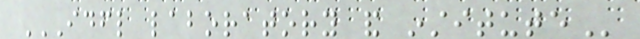IDFL LABORATORY AND INSTITUTE
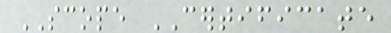SCOPE CERTIFICATE
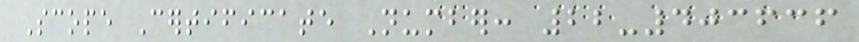Scope Certificate Number: 22-403636
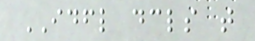IDFL declares that
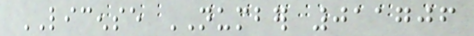LICENSE NUMBER 011706
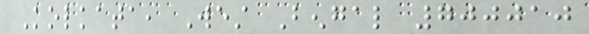Kolkata, West Bengal 700010
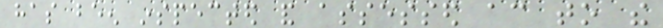has been inspected and assessed according to the
